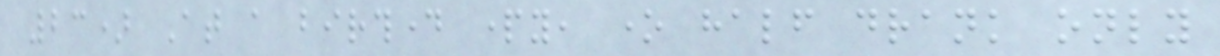23) At a birthday party, one half drank only
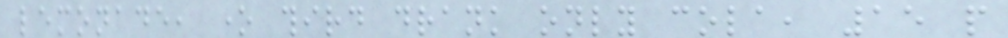lemonade, one third drank only cola, 15 people
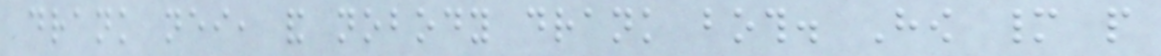drank neither, and nobody drank both. How many people
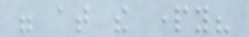were at the party?
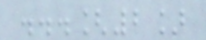...[2]
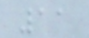11
